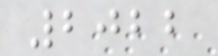2022
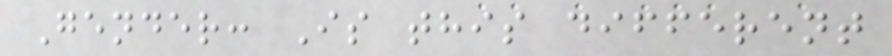Gender: Is this different
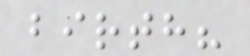birth?
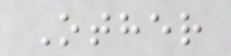Other
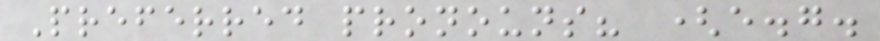Preferred pronouns? (e.g.
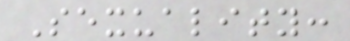Sexuality:
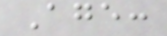Age:
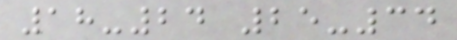18-24 25-34
